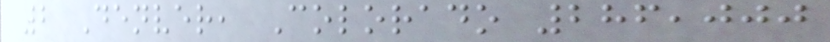2 Denver, Colorado 286,000
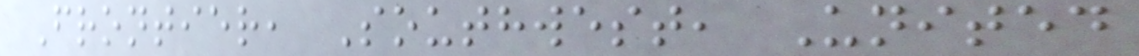Frontier, Southwest, United
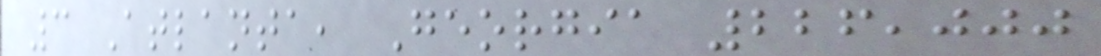3 Atlanta, Georgia 226,000
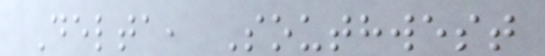Delta, Southwest
